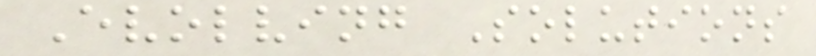Evolving Solutions
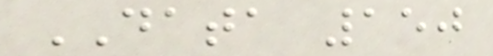DATA 150
